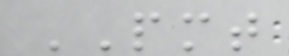PMT
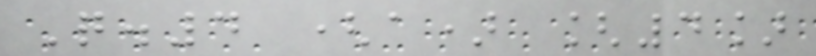Q.4 (a) [4]
